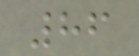86
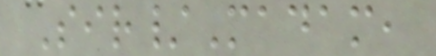Sir/Madam,
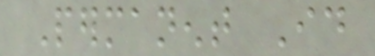Permanent Id
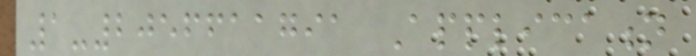1-2056611791 Application
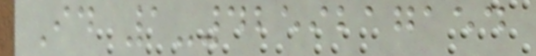Id 1-4259217154
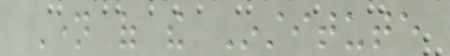Name of the Institute
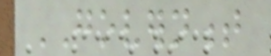GOVERNMENT
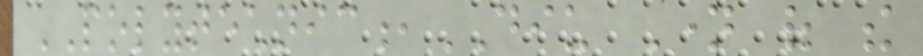POLYTECHNIC,DIU Name of the
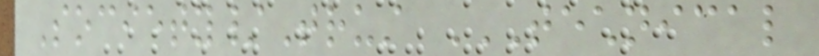Society/Trust TECHNICAL
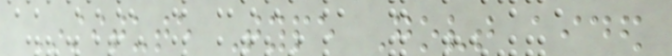Institute Type Govt aided
